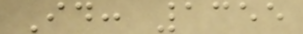Id: 1355
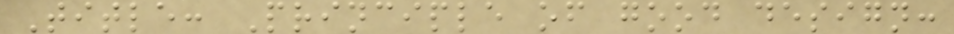Title: Principle of good design:
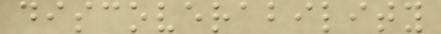discoverability
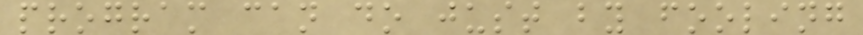program can do just by fooling
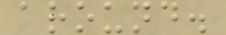around.
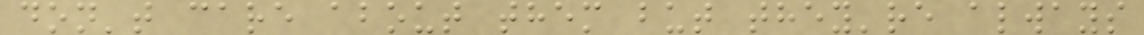don't care about them but they're always
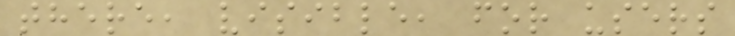there, visible, for users
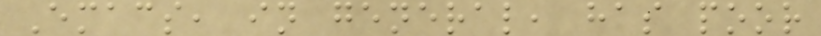Emacs, in general, has poor
